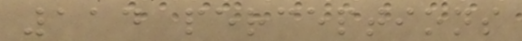114 perceptions
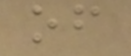of
